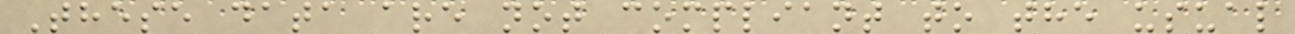These data are not compliant to the usual
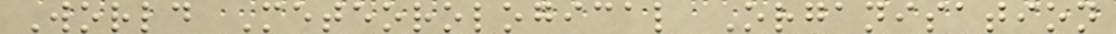World Meteorological Organisation
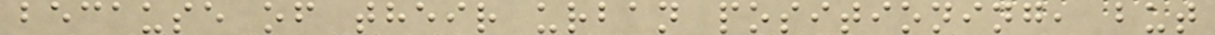because of their urban positioning, but
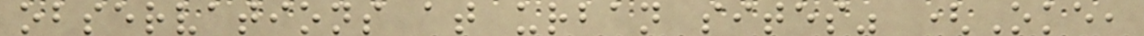observations at urban sites" (Oke,
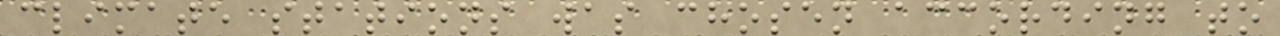climate stations was chosen according to
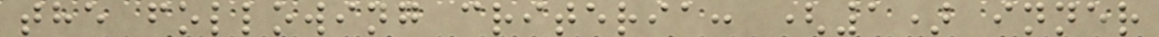the following criteria: (1) inner
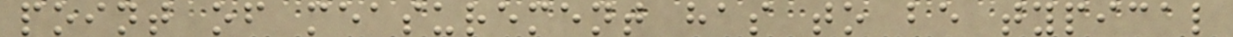point of measurement has to be typical
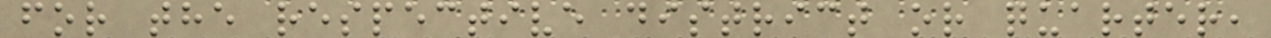for the respective district or quarter,
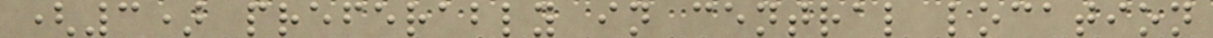(3) preferably in central location
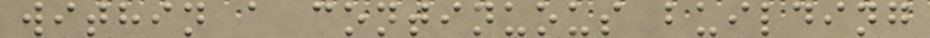within a continuous building
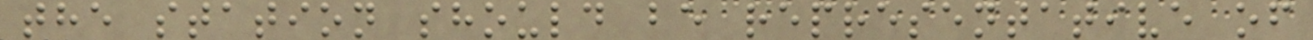the station should be representative of
